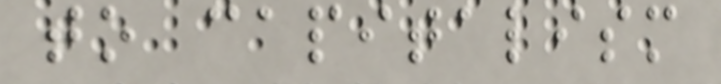to capitalism
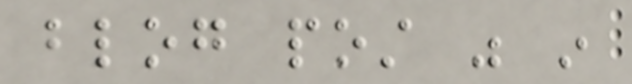blog post was in
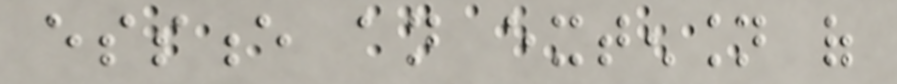essence an extension of
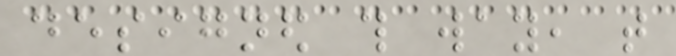designed this way, that
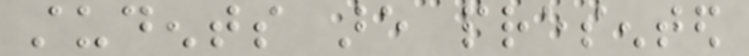students are presented
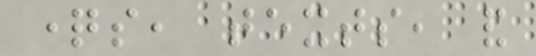questions, texts, and
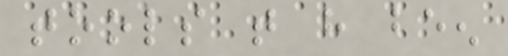tools that have been
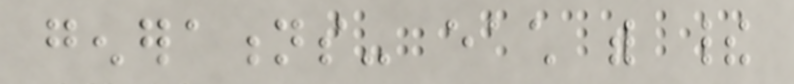generations- each with their
